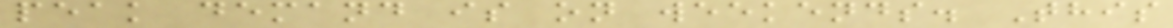peak demand is on weekends. This
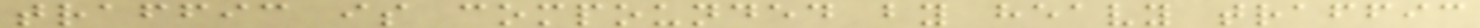traffic is compounded by heavy traffic
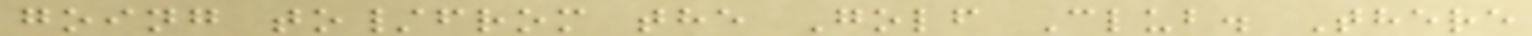going to/from the Golf Club. There
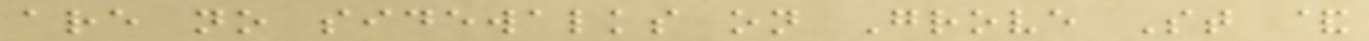are no sidewalks on Grove St &
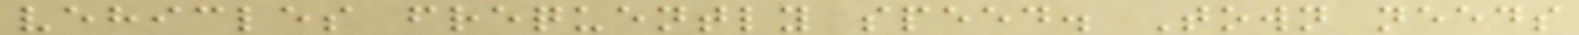vehicles frequently speed. Town needs
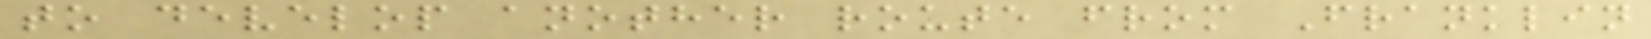to develop another route from Franklin
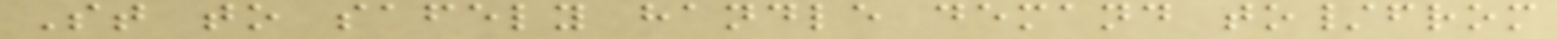St to safely handle demand to/from
